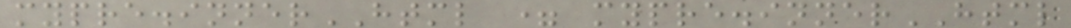mypre.innerHTML = mypre.innerHTML
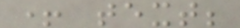+ text;
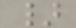}
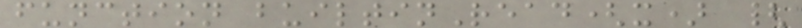function builtinRead(x) {
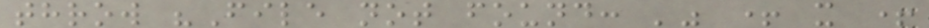throw "File not found: '" + x +
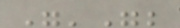"'";
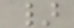}
